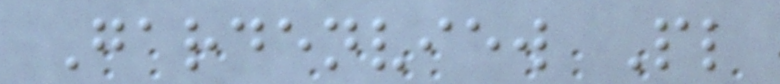Gardenview Pl
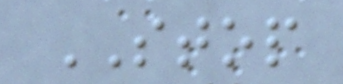STOP
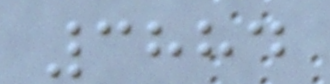3884
